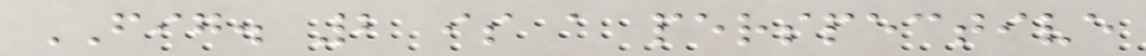FIG. 2 is a perspective
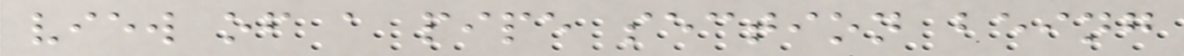view of a pipe section being
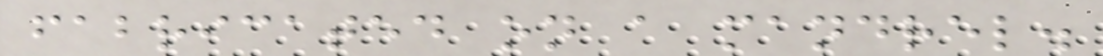fabricated on a mandrel.
